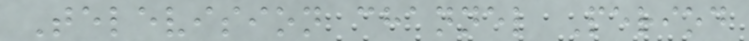Television channel Period
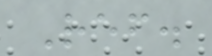Ref.
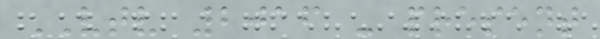VTV 2016 - present
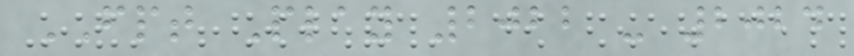FPT Play 2022 - 2024
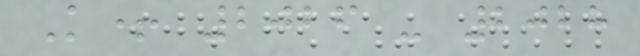K+ 2026 - 2028
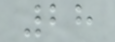28
